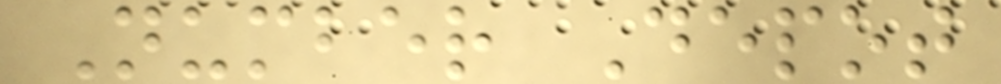Number Depot
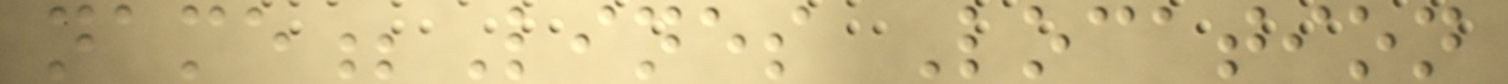name;Lines Location
